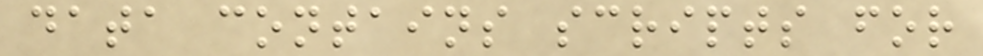data contains scripts for
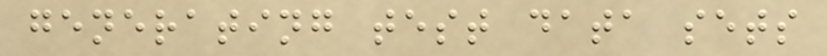generating test data sets
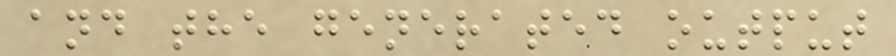and the generated output
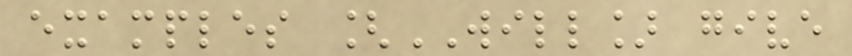examples [WILL] give
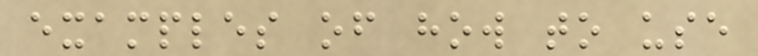examples of how to use
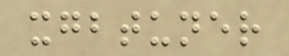xgbtuner
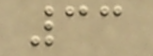33
